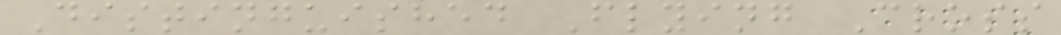Distinguished Flying Cross
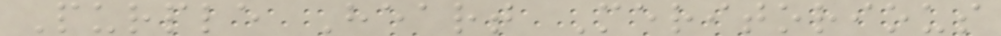Purple Heart Meritorious
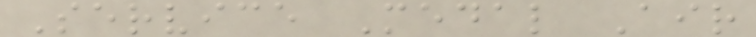Service Medal Air
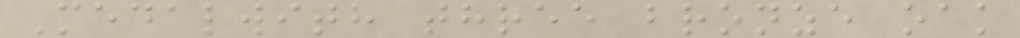Medalwith three bronze oak
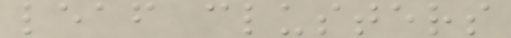leaf clusters
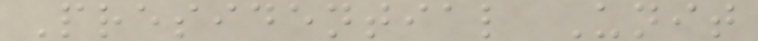Presidential Unit
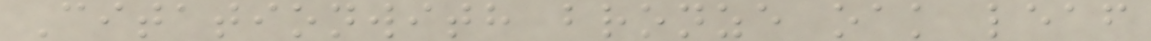Citationwith bronze oak leaf
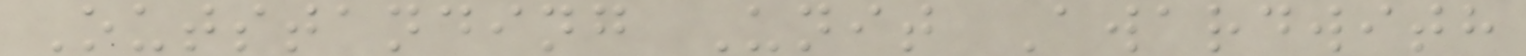Outstanding Unit Awardwith
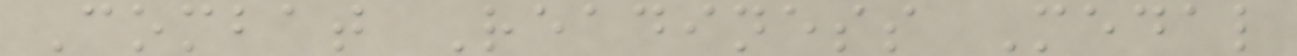Combat Readiness Medal
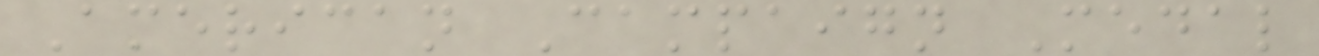American Campaign Medal
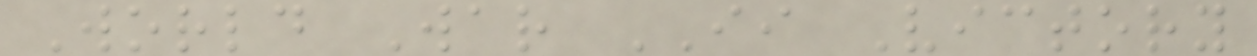World War II Victory
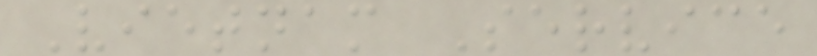Vietnam Service
